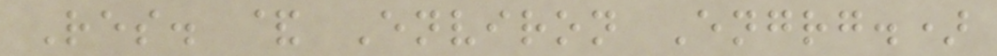Res. & Environ Engrg.)
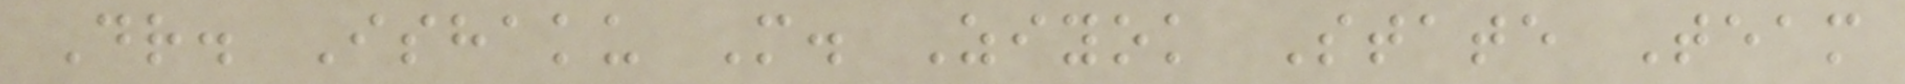Dr. Ishaku M. Ziyok State Team
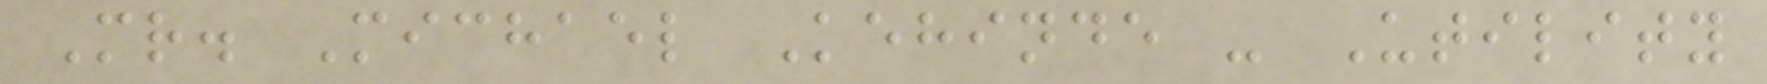Mr. Michael Kehinde - Utility
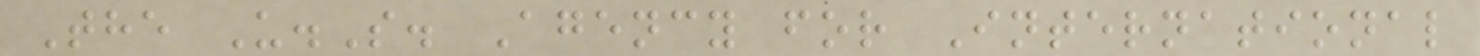The U.S. Agency for International
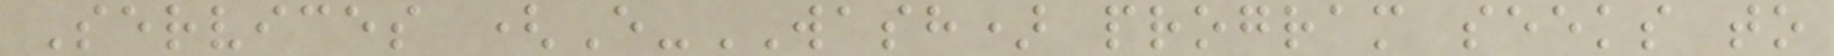Services (E-WASH) program seeks to
